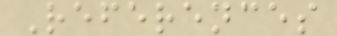References
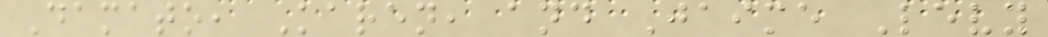Damato, Karen, and Jaime Levy
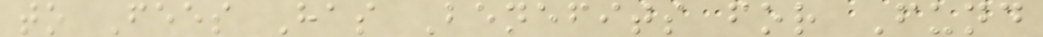to Fees Has Benefits for Fund
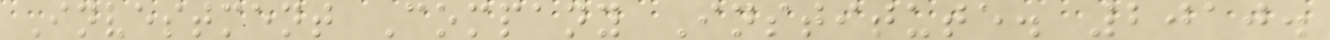Investment Company Institute. 2010.
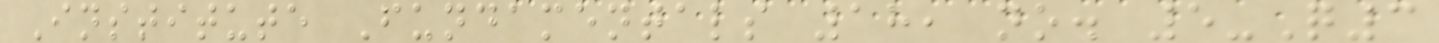Institute Fundamentals 18, no. 5-Q3
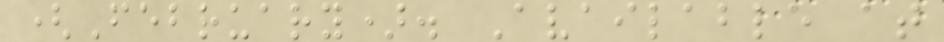(February). Available at
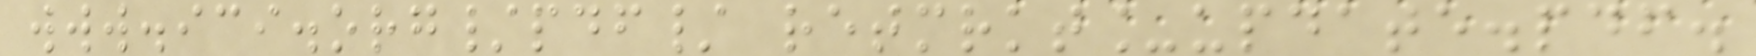www.ici.org/pdf/ retmrkt_update.pdf.
